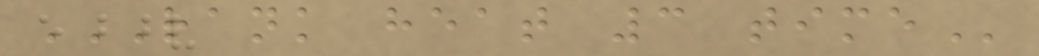RANK HEAT 3 TIME
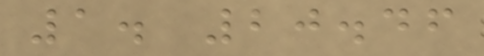1. 20.46
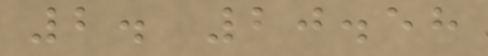2. 20.58
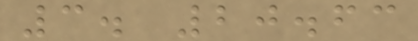3. 20.63
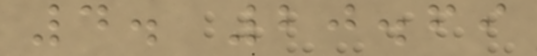4. 20.69
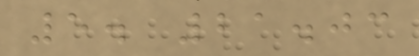5. 21.03
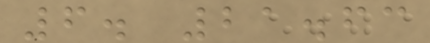6. 21.63
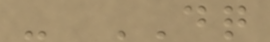- DQ
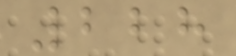228
